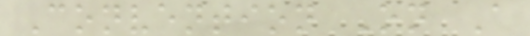Convention On A
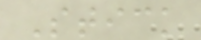Stick
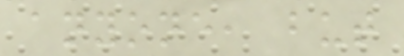anyone, but
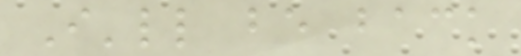I'll be back
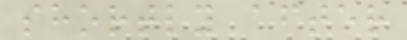shortly after
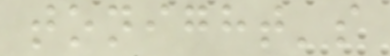tonight's
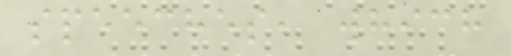speeches, which
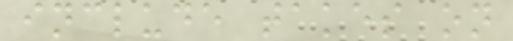include takes on
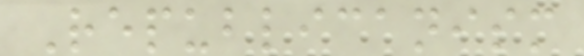Republicanism
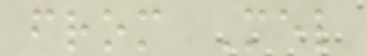from Mel
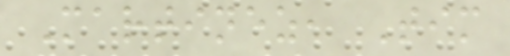Martinez, Tim
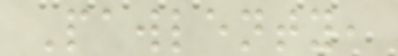Pawlenty,
